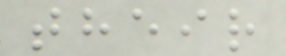their
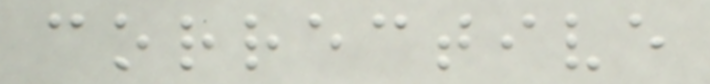corrective
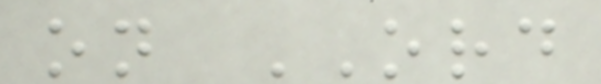on ORD
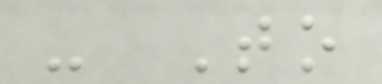- To
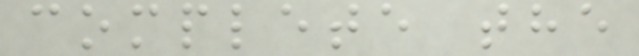complete the
